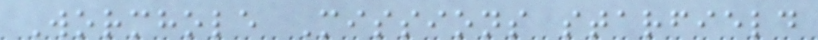Wormhole Missions starfield
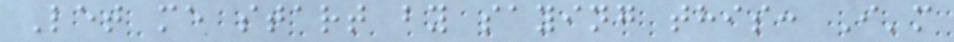Let me start by saying this: I'm
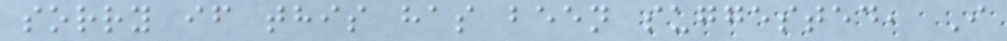sorry if this has been suggested, I
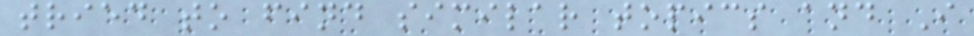tried to find similar topics and I
